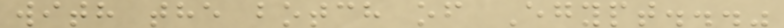with the botch of Egypt..."
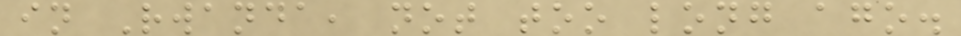in Rwanda, not too long ago.
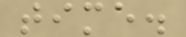time.
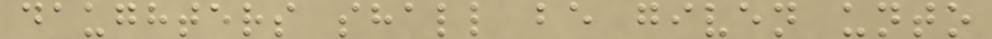daughters shall be given unto
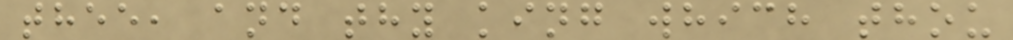thee, and thy king which thou
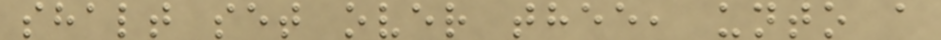shalt set over thee, unto a
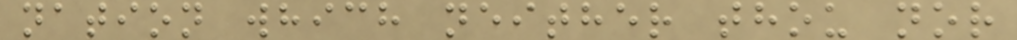nation which neither thou nor
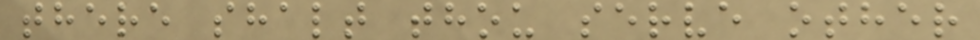there shalt thou serve other
